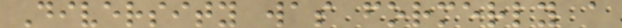Diversity was formerly a
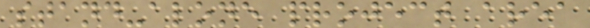stand-alone project area
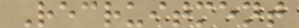Recruitment
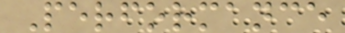Performance
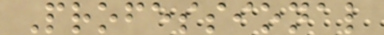Professional
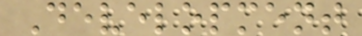Development
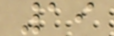19
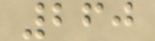260
